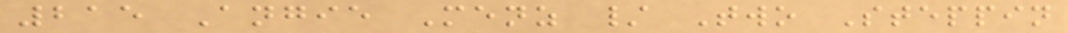215 Angie Menz / Two Steppin
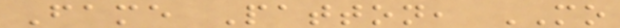Fame Patton, MO
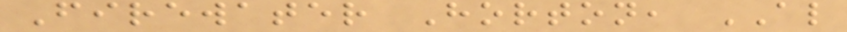Firewater Horton, AL
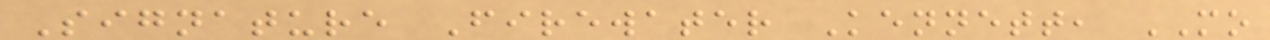Signature Firewater Kennett, MO
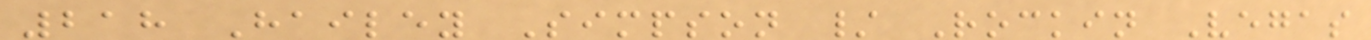218 Hailey Simpson / Rockin Vegas
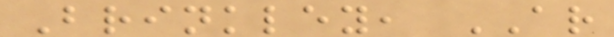Brinkley, AR
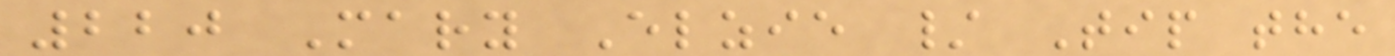220 Mary Elzie / Tip the
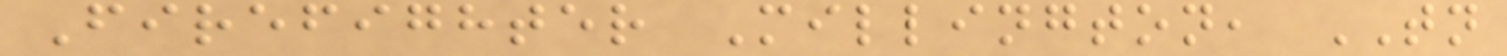Firefighter Millington, TN
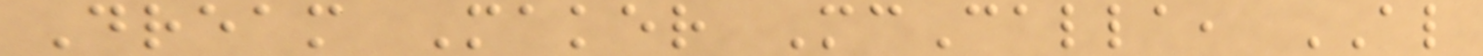Dream Maker McCalla, AL
